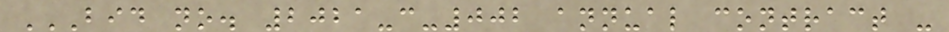BID NO. 2021-C-002 ANNUAL CONTRACT -
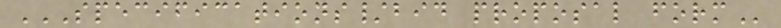SPECIFICATIONS/BID PROPOSAL FORM
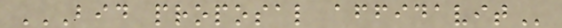BID PROPOSAL AFFIDAVIT
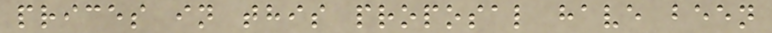prices in this proposal have been
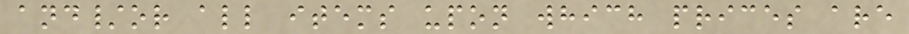and/or all items upon which prices are
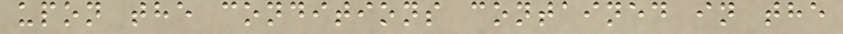upon the conditions contained in the
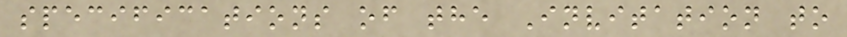specifications of the Invitation to
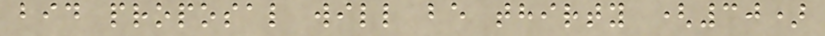bid proposal will be thirty (30)
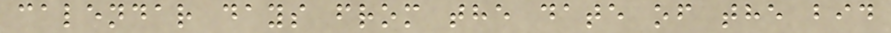calendar days from the date of the bid
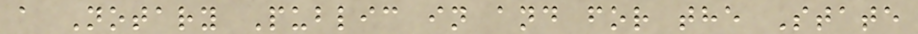a Notary Public in and for the State
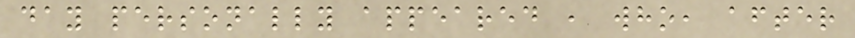day personally appeared , who, after
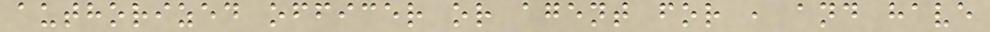authorized officer or agent for , and have
